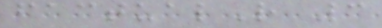factualR 3
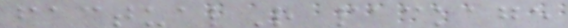factualR package
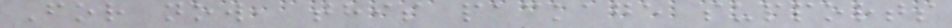For now, this package supports
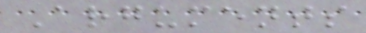Arguments
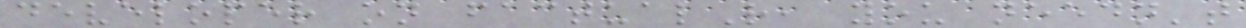developer on factualR, you needn't
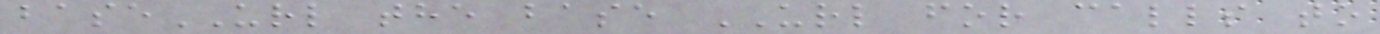baseURL the base URL for calls to
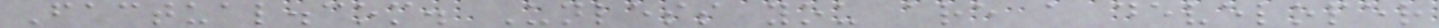Factual.com. Unless you are a developer
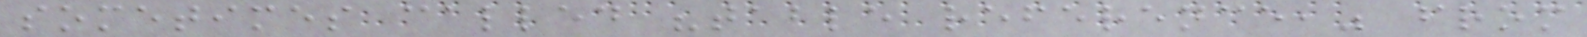sometimes called "table reference," from
